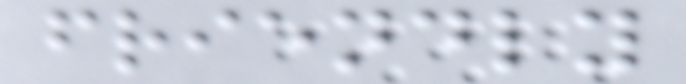friendly
